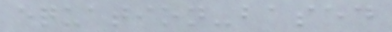equation-based
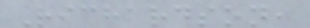Richardson,
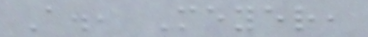A., Meyer,
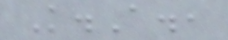K.A.,
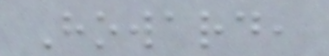Howard,
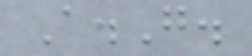A.G.
